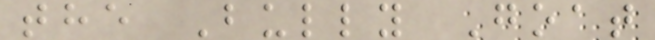the Bully Goat
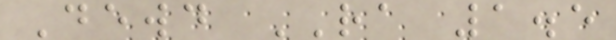Dewd RA 1.5
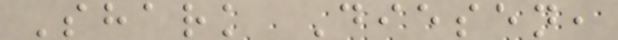Shark Diesen,
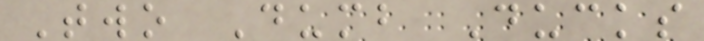Two Dumb Ducks
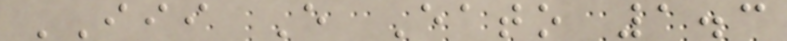III E Eato 1.3
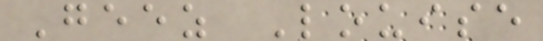Geez Louise
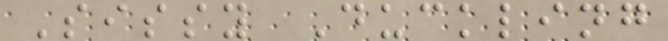Sissy Duckling
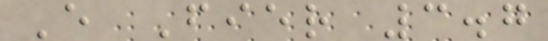E Fier 3.7
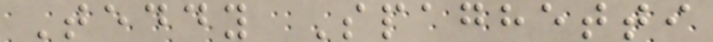Teddy Spaghetti
